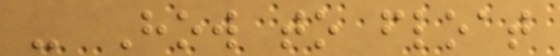- How to float
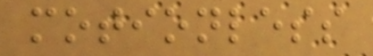motionless
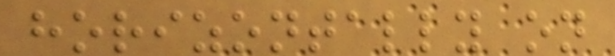horizontally on
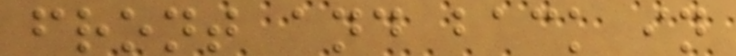front and back in
